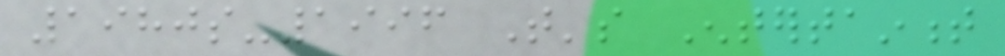1980s-1996 That's Entertainment
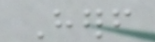Herself
